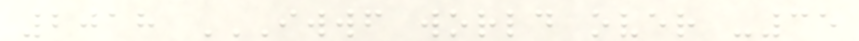2018 IWWF WORLD OVER -35
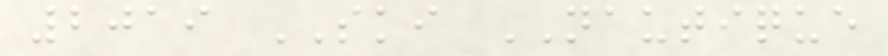2019 SKI NAUTIQUE
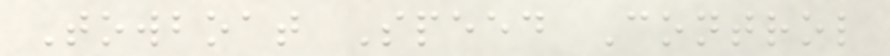Towboat Speed Control
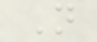N
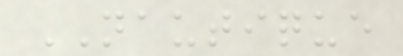NAUTIQUE
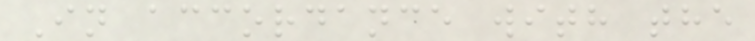In accordance with the
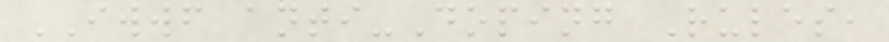IWWF anti-Doping Rules,
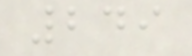249
